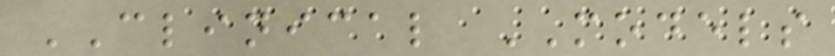CLINICAL MODELS
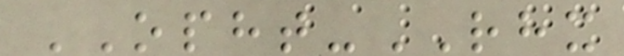OPHT-RHX
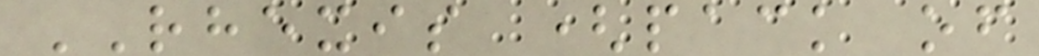RHEXIS (pack of
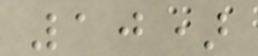10)
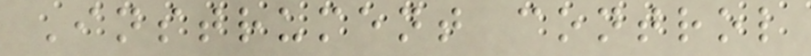Instrument control
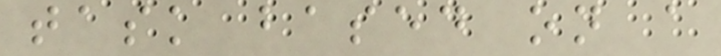task based on a
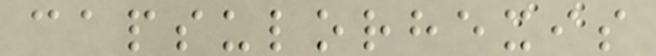capsulorhexis
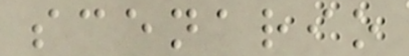scenario
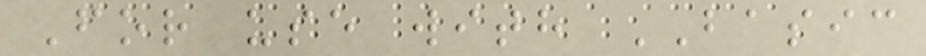For use with BASIC
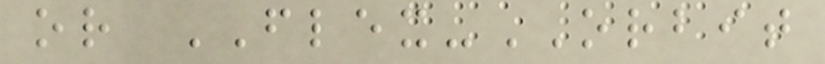or FLEX-ORBIT
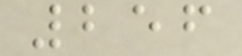256
